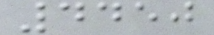4450
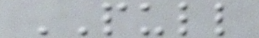PULL
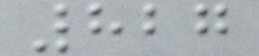827
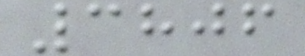3806
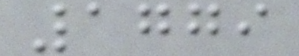1779
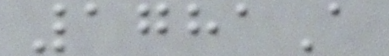1781A
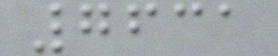7631
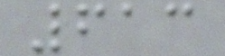613
